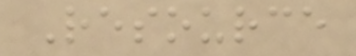Resource
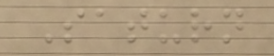Saturn
